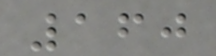160
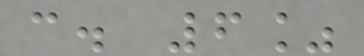c. 6%
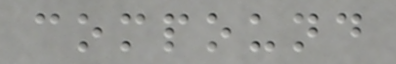compound
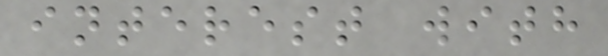interest with
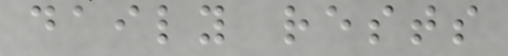daily rests
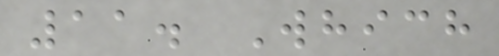11. Which
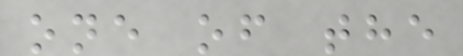one of the
